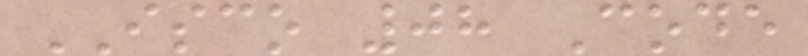ISCO 08 Code
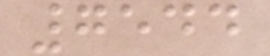7544
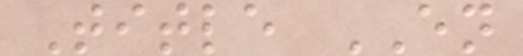Title EN
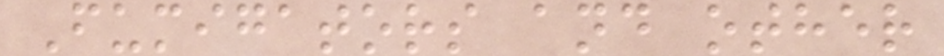Fumigators and other
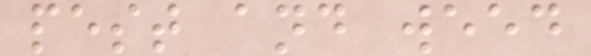pest and weed
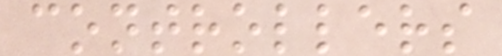controllers
